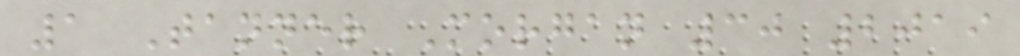1 Tanner Morgan 30 2019
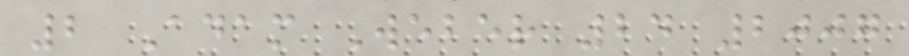2 Adam Weber 24 2007
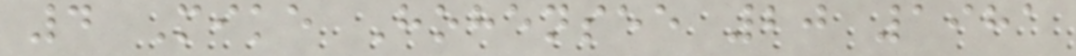4 Mike Hohensee 20 1981
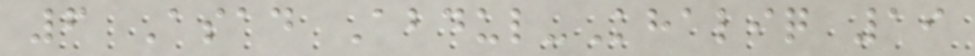6 Asad Abdul-Khaliq 19
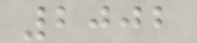2002
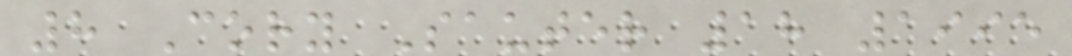8 Cory Sauter 18 1995
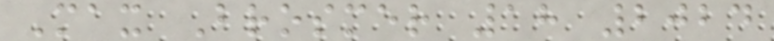Max Brosmer 18 2024
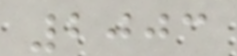2003
